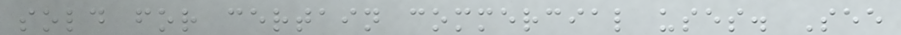sold for certain commercial uses. See
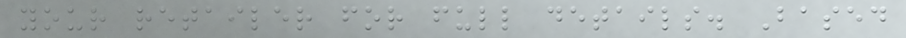your retailer for full details. Based
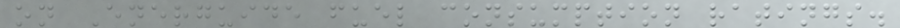on Energuide fuel consumption ratings.
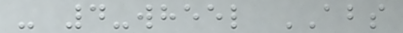- 4-wheel ABS
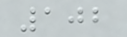102
